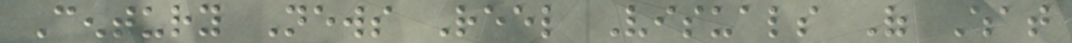Century News Reel Visuals Of What
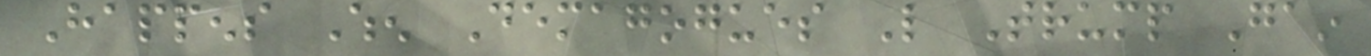Happens When Demagogues Like Trump Gain
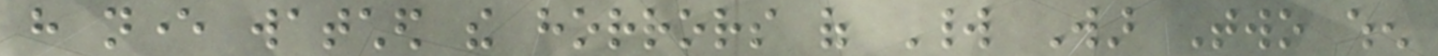have never watched the horrors of World War Two when
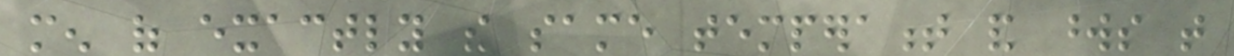men of exactly the same temperament and words that
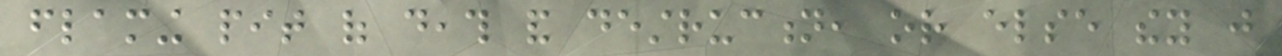flaming pit of death and destruction, or else they just
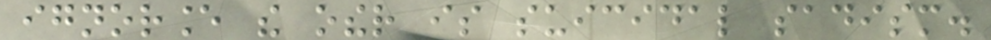ignorance the other is suicidal sadism.
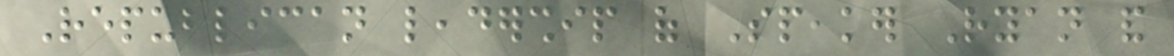Republican leadership of Speaker Ryan and
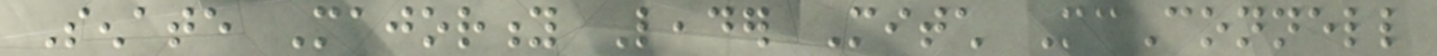Senate Majority Leader Mitch McConnell
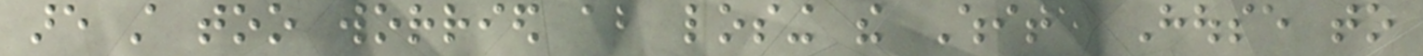are still too worried about losing the White House to
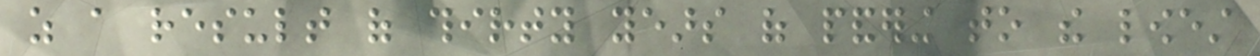as a result of thirty years of pandering to the lowest
